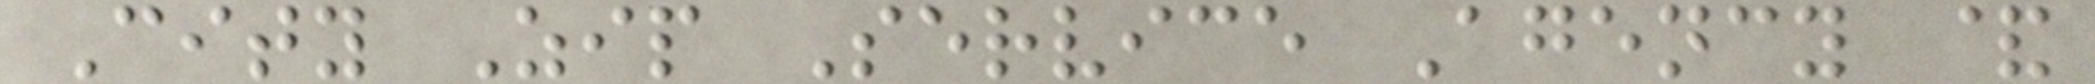City Zip Service Agency &
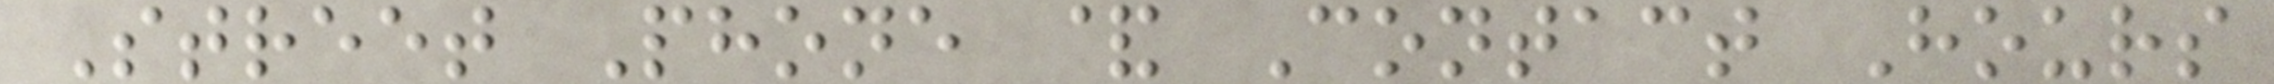Street Phone & Contact Hours
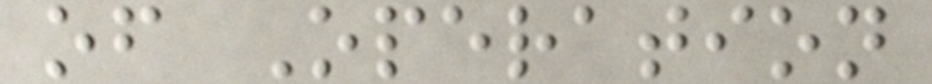of Operation
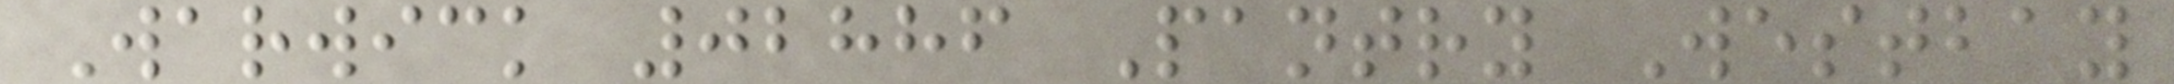Warwick 02886 Pantry Westbay
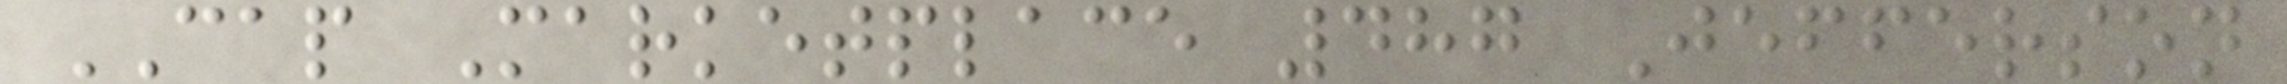CAP Marketplace 487 Jefferson
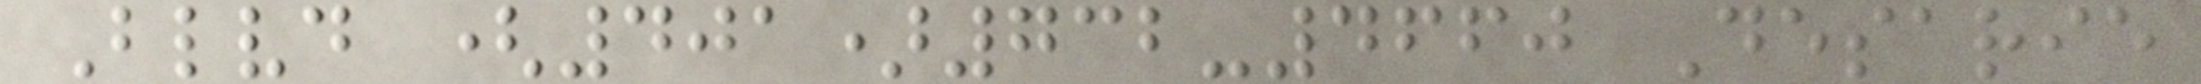Blvd (401)732-4660 Desarie
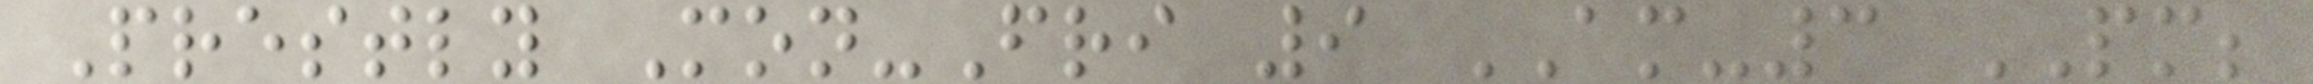Prestly Mon-Fri 9 AM-3 PM;
